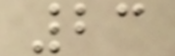23
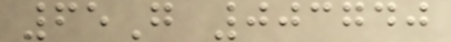65G 003740
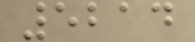5214
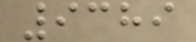9389
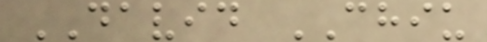DAVID CHIU
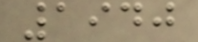1940
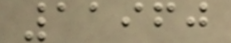11960
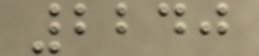2240
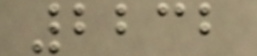2232
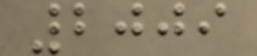2009
